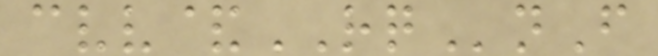cvv&RQnF
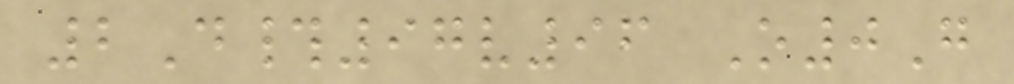2D#97v96 O0G
